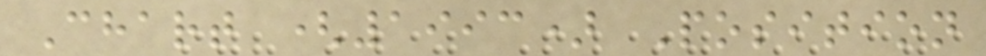Chart (1993) Position
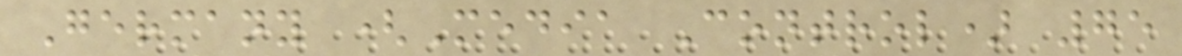Germany (Media Control) 75
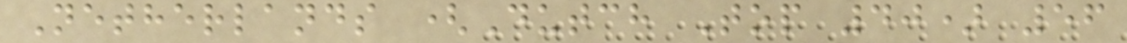Netherlands (Dutch Top 40) 56
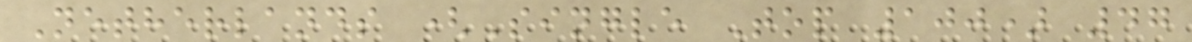Netherlands (Single Top 100) 47
